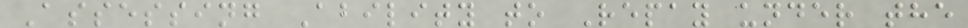Assessing Ability to Repay under the
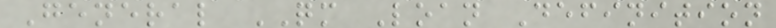General QM Loan Definition
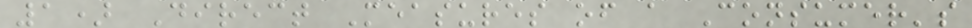1) Direct Measures of a Consumer's
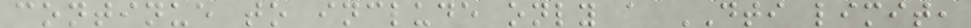continue to include only a DTI limit,
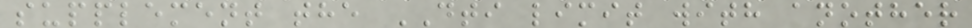supplement the DTI limit with another
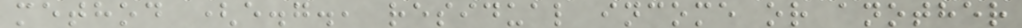method (e.g., residual income or another
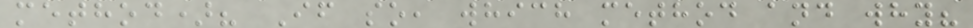method)? If so, which method and why?
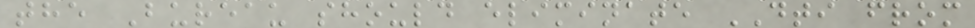the Bureau should eliminate DTI from
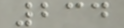234
